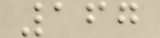167
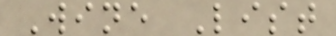Wine List
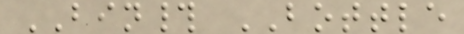BIN# BOTTLE
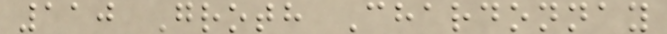110 Groth Chardonnay
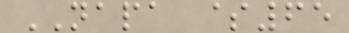NAPA $65
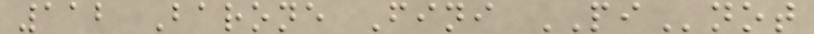112 Barone Fini PInot
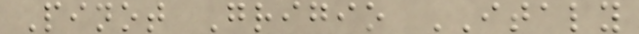Pinot Grigio ITALY
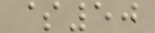$50
